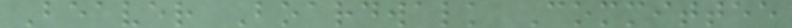Beaver Boardwalk Committee
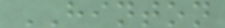HINTON
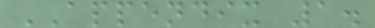APPENDIX 1.
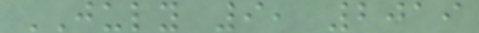JULY 9, 2019
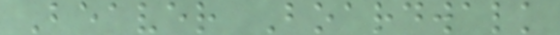Beaver Boardwalk
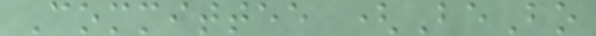Committee (BeBo
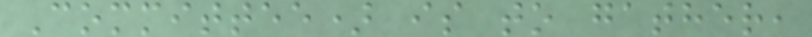Committee) is to gather,
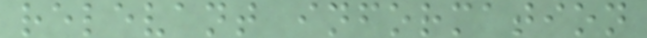relevant information
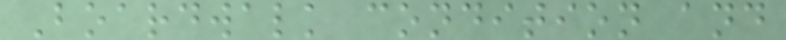Boardwalk condition and
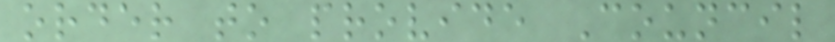order to provide Council
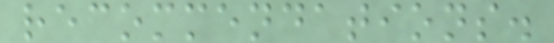recommendations.
